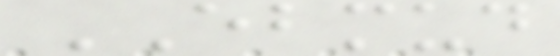EBMUD
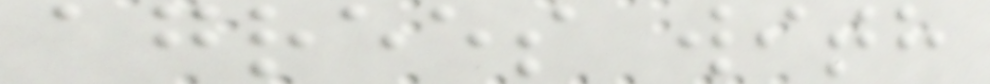agrees with
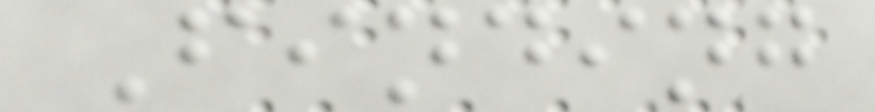Finding
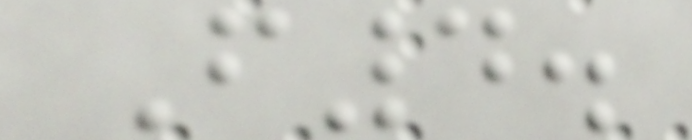F4.
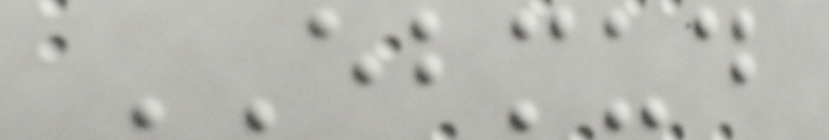EBMUD
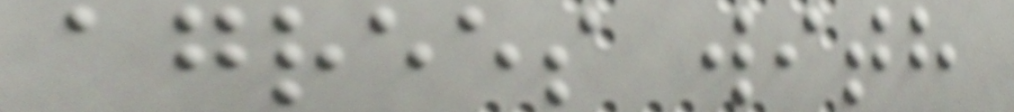agrees with
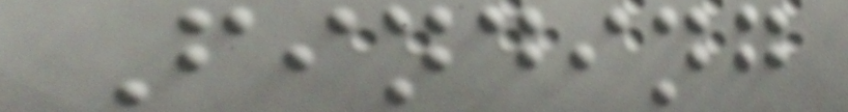Finding
